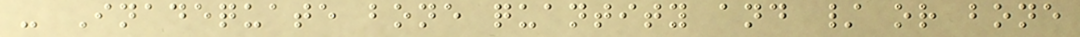- Inadequate bone quantity and / or bone
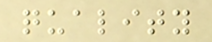quality
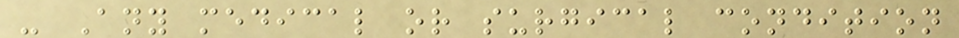- Any medical or surgical condition
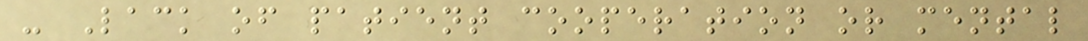- Lack of patient cooperation or mental
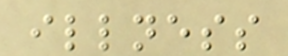illness
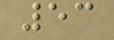53
